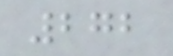272
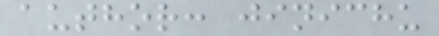author: jinichu
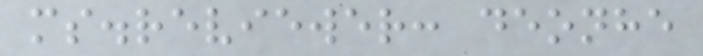ms.reviewer: deonhe
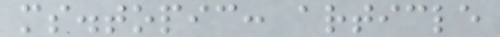ms.topic: article
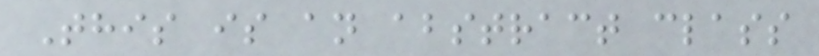This is an abstract class
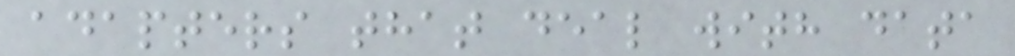adapters that deal with data
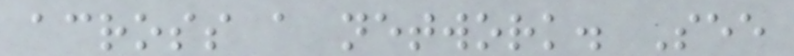across a network. See
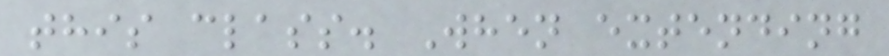this class. When extending
